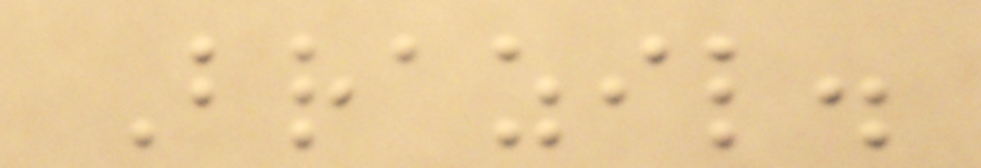Brazil.
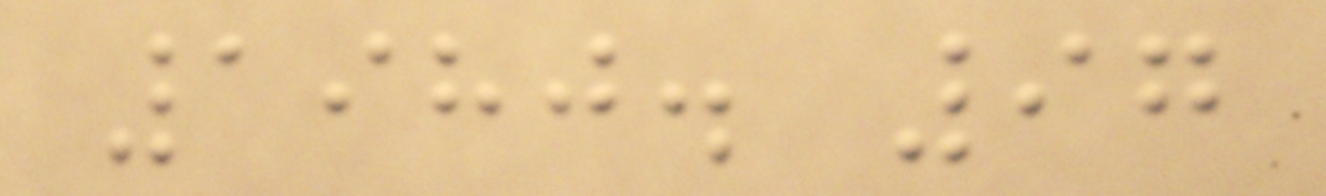1980. 97
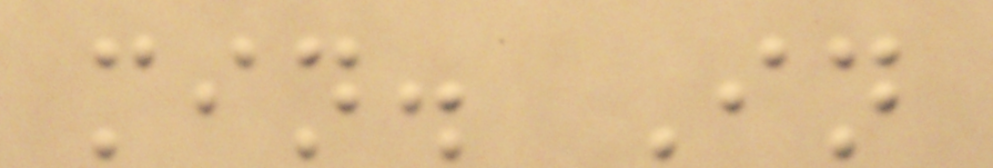min. In
